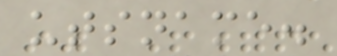utsname.
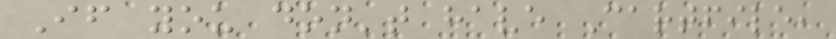If you don't have Cartfile,
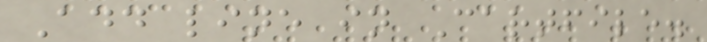Add line in Cartfile.
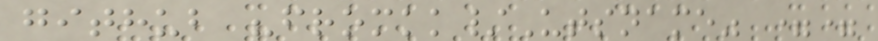github "fromkk/Utsname" ==
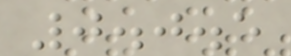0.0.5
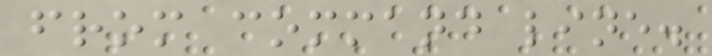from command line.
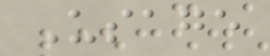Usage
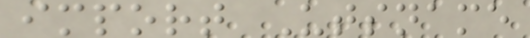import Utsname
